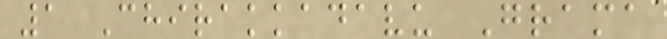1 Chirakkadavu Grama
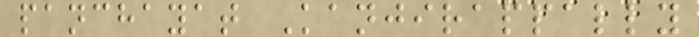panchayat Kanjirappally
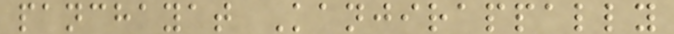panchayat Kanjirappally
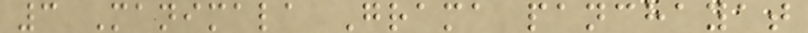3 Manimala Grama panchayat
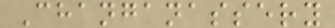Changanassery
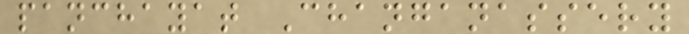panchayat Changanassery
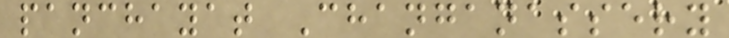panchayat Changanassery
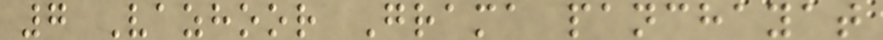7 Vazhoor Grama panchayat
